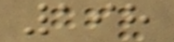198
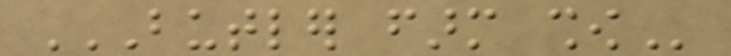BUTLER FARM SHOW
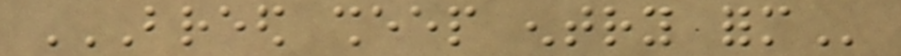BREED SHEEP ENTRY FORM
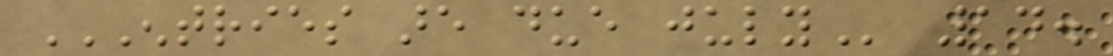ENTRIES ARE DUE JULY 14.
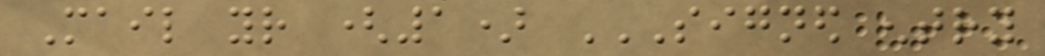Mail your (1) SIGNED ENTRY
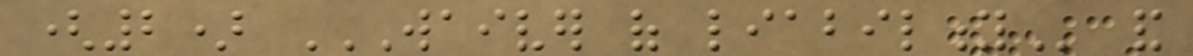(2) WAIVER OF LIABILITY and
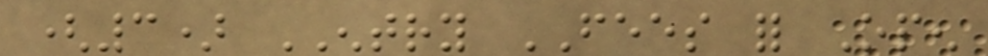(3) ENTRY FEES for Open
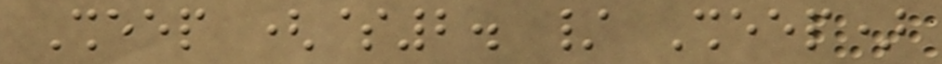Sheep ($2. / Sheep)
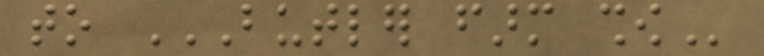to BUTLER FARM SHOW
